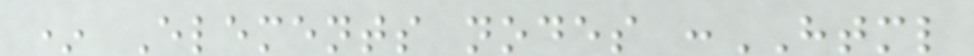* Elements nodes :HTML
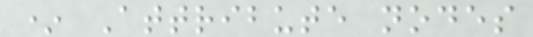* Attribute nodes
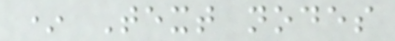* Text nodes
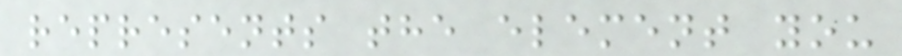represents the element you
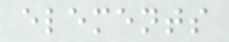elements
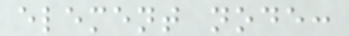element node:
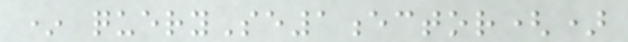* querySe1ector()
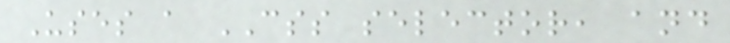Uses a CSS selector, and
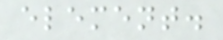element.
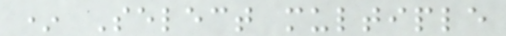* Select multiple
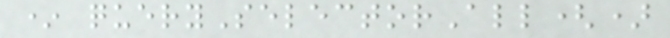* querySelectorAll()
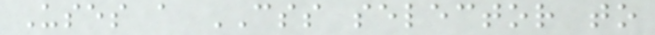Uses a CSS selector to
